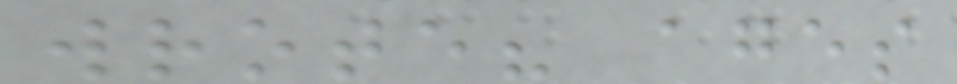wrote? ages
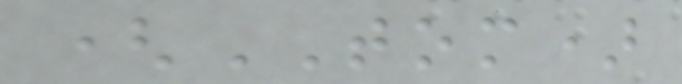(TOM)
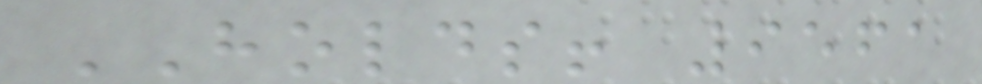HOLDS! 9561
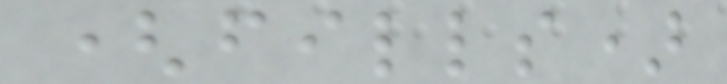(fills)
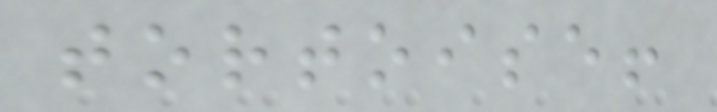tortoise!
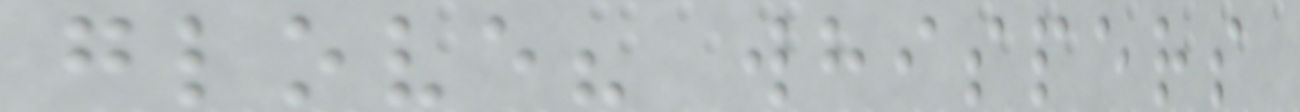glove? whispers
